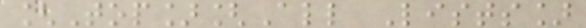[Top][All Lists]
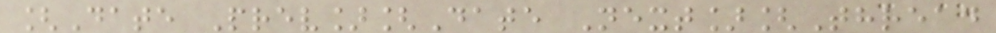[Date Prev][Date Next][Thread
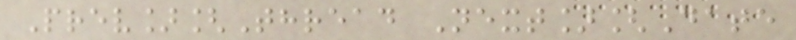Prev][Thread Next][Date
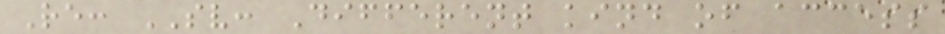Re: SV: Different kind of access
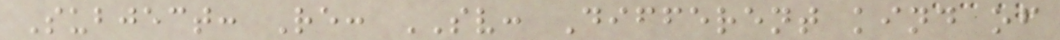Subject: Re: SV: Different kind of
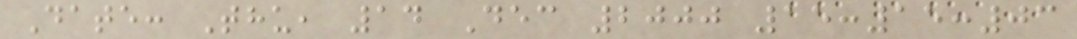Date: Thu, 14 Dec 2000 15:15:03
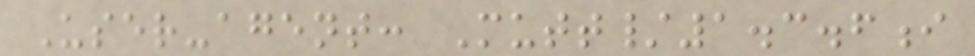User-agent: Mutt/1.3.6i
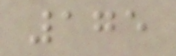175
